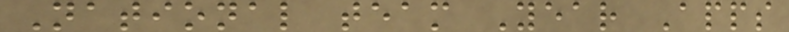National team Year Apps
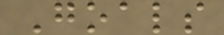Goals
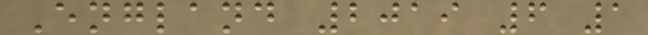England 2019 6 1
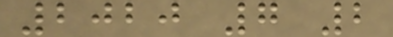2020 7 2
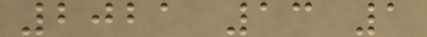2021 13 1
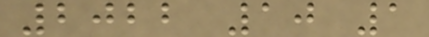2022 10 1
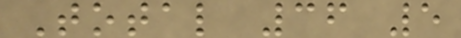Total 36 5
